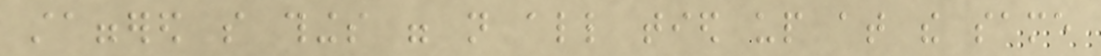staggered so things were not all tied up at the same
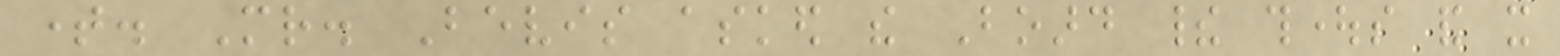time. Mr. Bevis asked the Board their thoughts and it
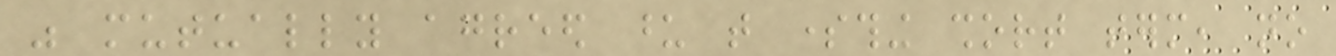was mutually agreed upon that something short term, no
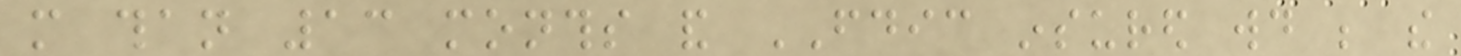more than 13 months and FDIC insured would be the
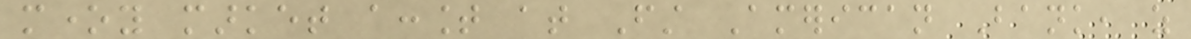money market account at First American Bank, as
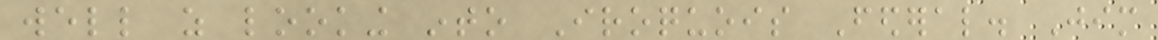well as looking into Iroquois Federal. Jim
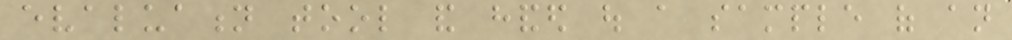evaluation tool and handed out a sample of an
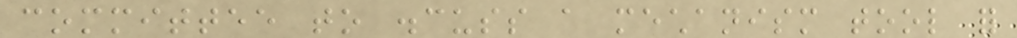committee to discuss a mechanism tool for
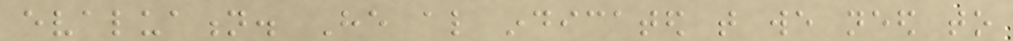evaluation. He also indicated that we need to
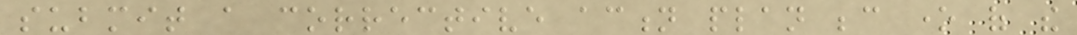submit a corrective action plan because one of the
